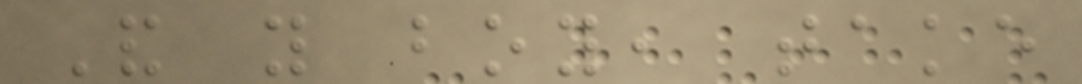And you boy, take
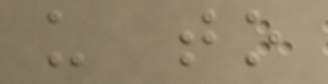us to
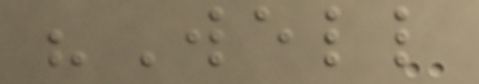"Well
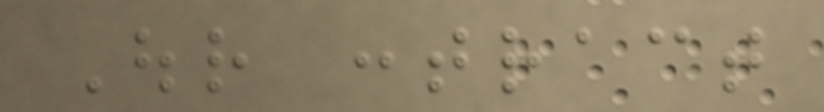Our contract
